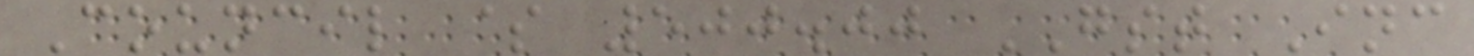Council $ 500.00 GST Inc
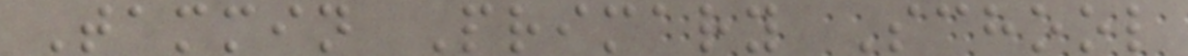Tammin Primary School
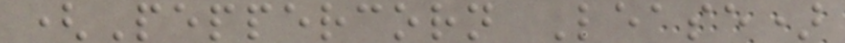(Peppercorn Lease)
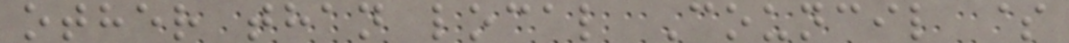other than local Council $
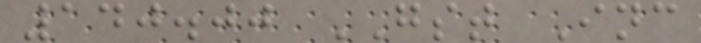140.00 GST Inc
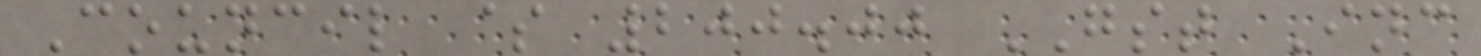Council $ 200.00 GST Inc
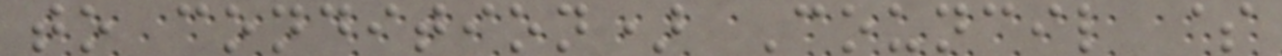to condition) Council $
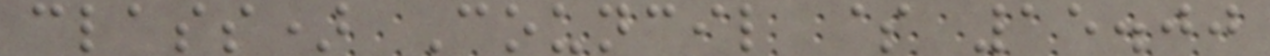class) Council $ 15.00
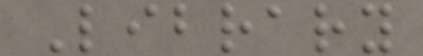Library
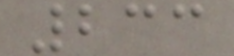233
